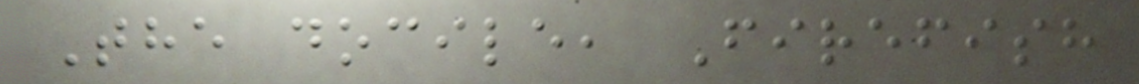The docile, Firefish
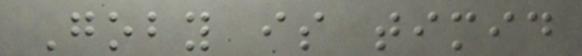Goby is timid
